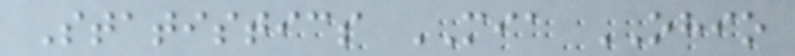Statistics MIA OHIO
